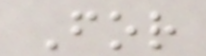For
